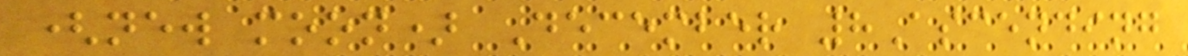(new moon) December 8Ascending
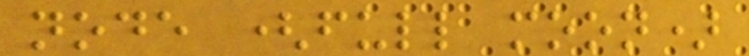node (full moon)
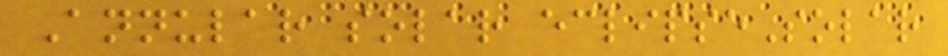Annular solar eclipseSolar
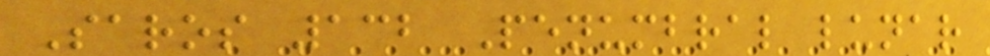Saros 132 Penumbral lunar
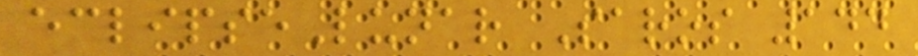eclipseLunar Saros 144
